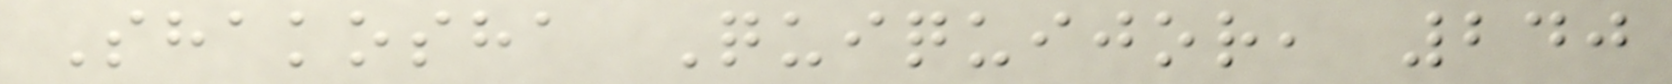Shakosha Quiquijor, 240
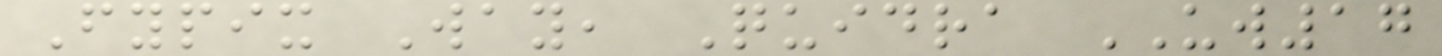Fypix Way, Quidra UW17
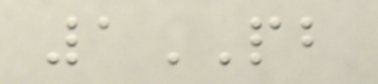1PB
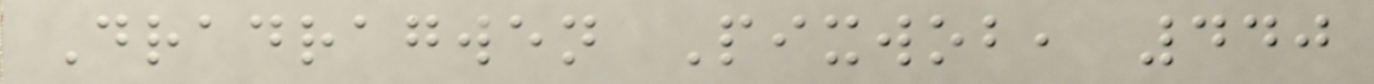Dradragwen Pixwob, 440
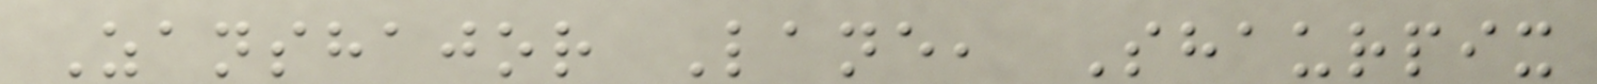Zanshajor Lane, Shaurpix
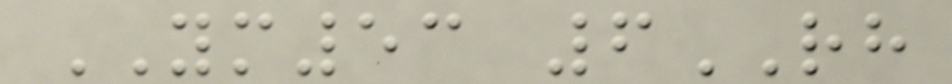YM53 6RH
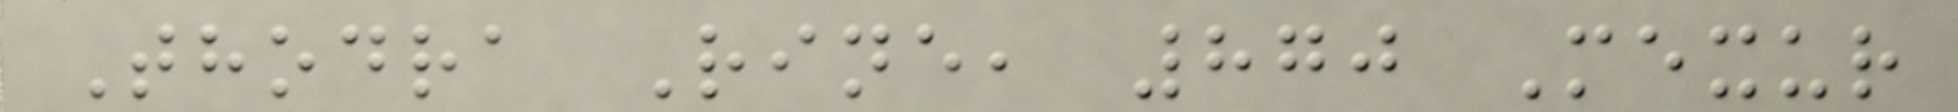Thodra Rine, 870 Mexur
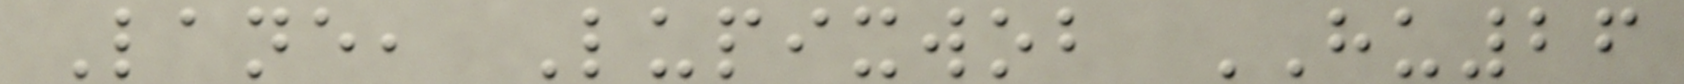Lane, Lupixwob HU26
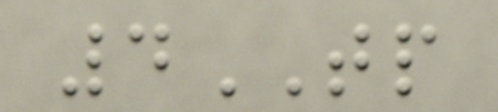4TP
